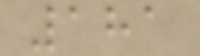181
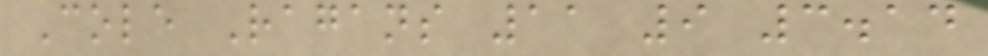Cole Ragans 11 9 3.14
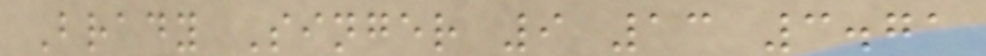Brady Singer 9 13 3.71
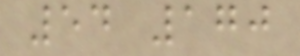54 170
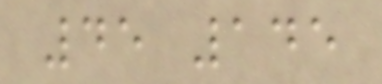45 145
